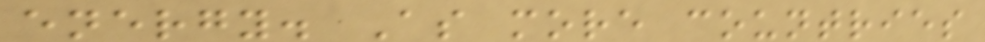energy. As more countries
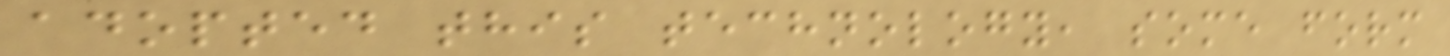adopted this technology, some form
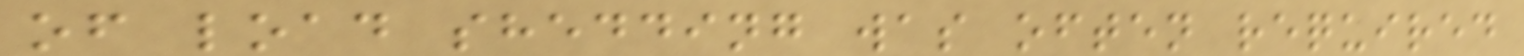of load shedding was often required
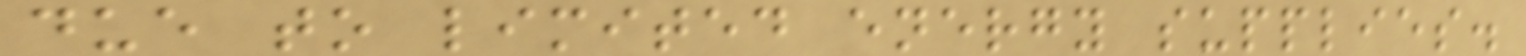due to limited energy supplies.
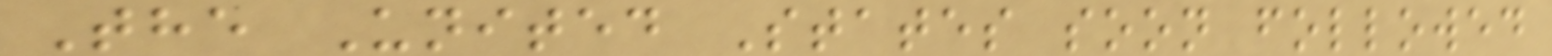The United States soon followed
